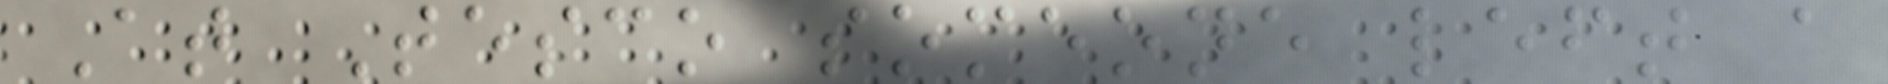At Tesco someone left a
